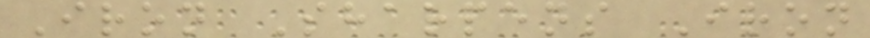Iron Sharpens Iron
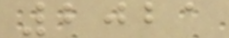2021
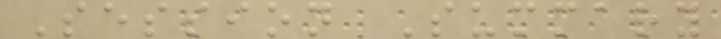Session Summary
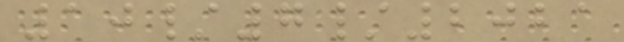10/7/2021
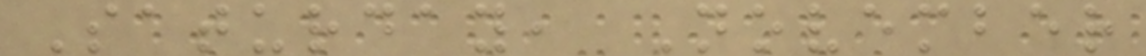Saturday, November
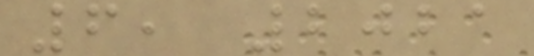6, 2021
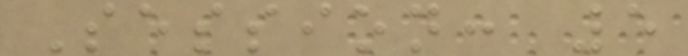Session: 5
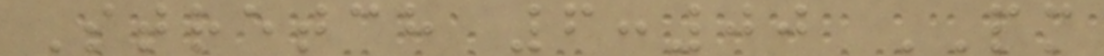Stretch 6:00 PM
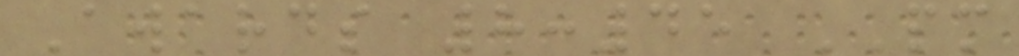Awards 8:45 PM
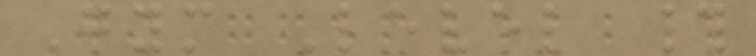Gym Level #
